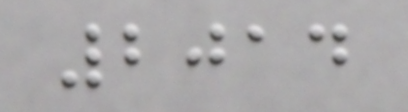2014
